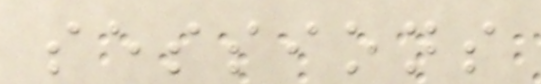sessions
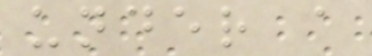under a
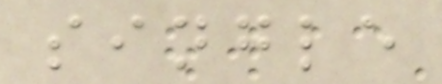single
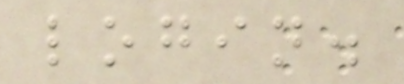login.
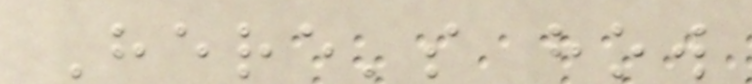Here's how
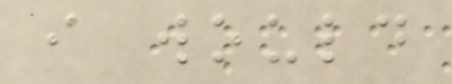i would
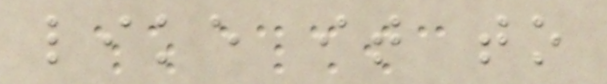like it to
